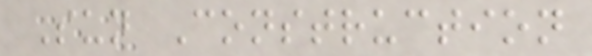Sun Construction
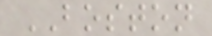BOSTON
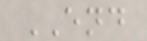END
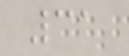31
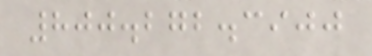800.272.3900
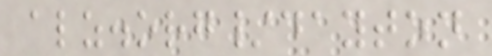alz.org/dayton
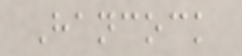Hancock
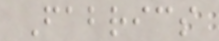Fabrics
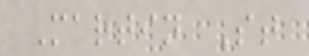Martin St
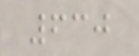630
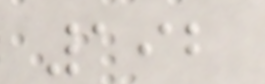192
